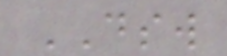DSW
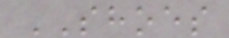SHOES
